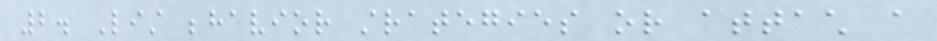2. List behavior strategies or attach a
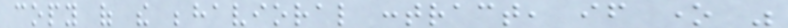copy of the behavioral contract, if one was
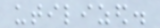utilized.
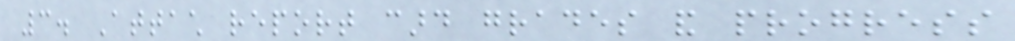3. Attach report card grades and progress
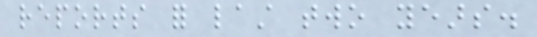reports for last two years.
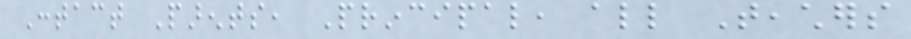Contact Parents, Principal, all Teachers
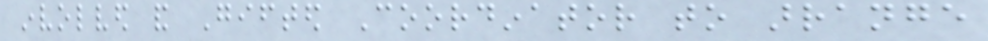involved and Gifted Coordinator to arrange
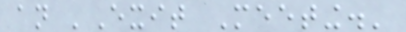an 'Exit Meeting.'
